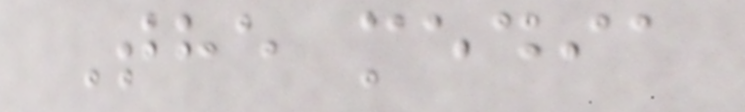The media
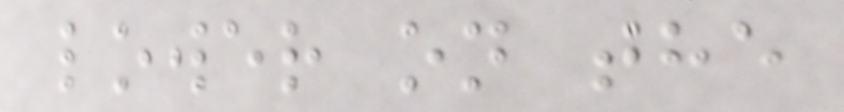lower on the
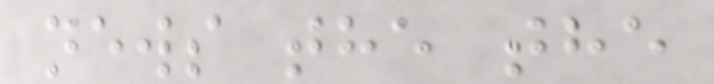news the the
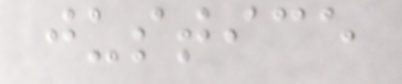justice
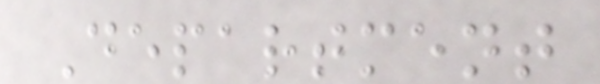Department
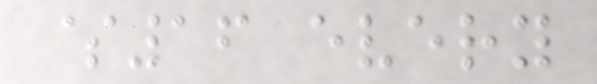$16 every
